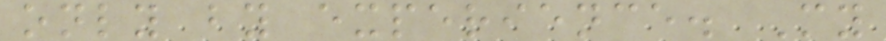only by experience. My
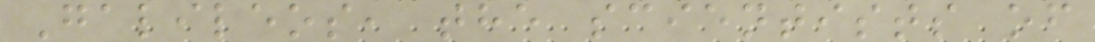Galileos, the scientists of
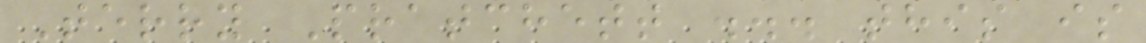Terry Pratchett ... this is
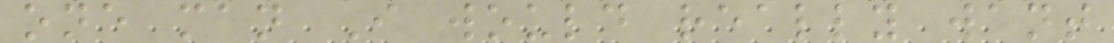one man I would really want
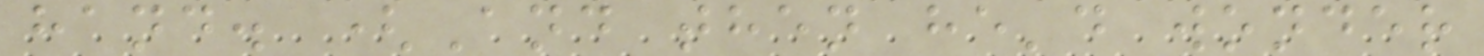hand. (And then he'd wonder
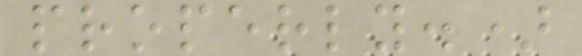properly.)
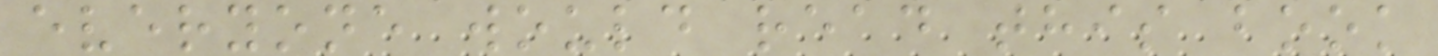everyone would read this book
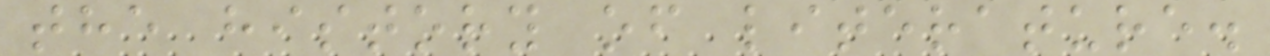the history of literature.
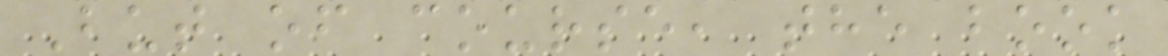But of course, the book
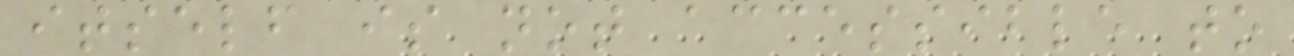itself is not accessible to
